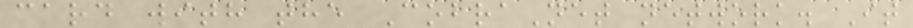card with the CobraNet network. It
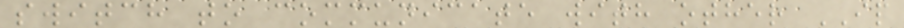switch to communicate with other IP
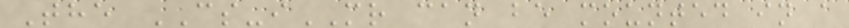The CS-iMR can be mounted in a
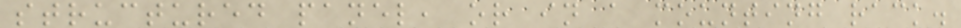structured panel, or in a mounting rack.
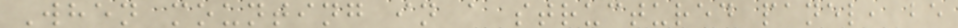When mounting in a structured panel, be
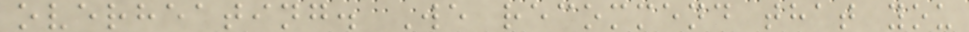overheating. We recommend that you
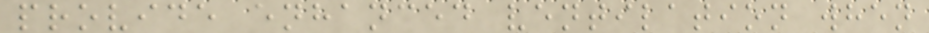provide enhanced ventilation when
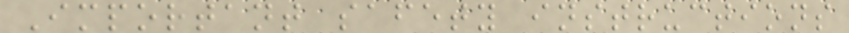Important safety instructions
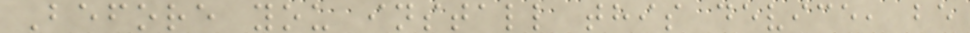Before you install this device, be
